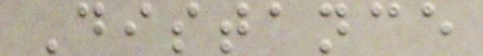Distance
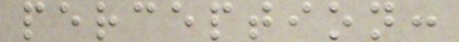perception:
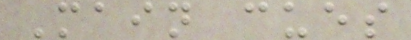Main cues
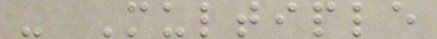- Multiple
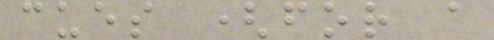cues (for a
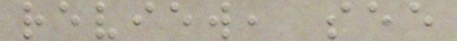review, see
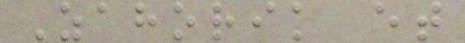Zahorik et
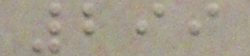299
